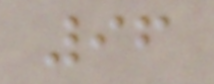96
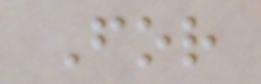For
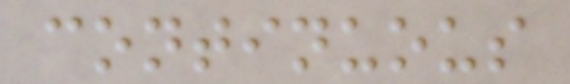continuous
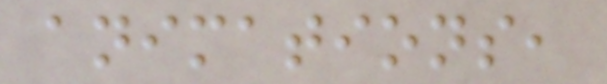animations,
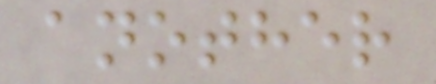another
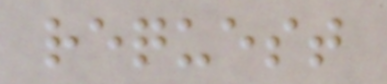request
